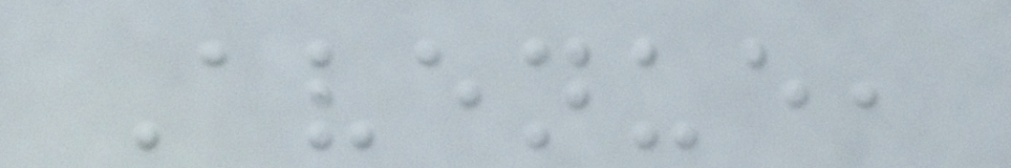Avenue,
